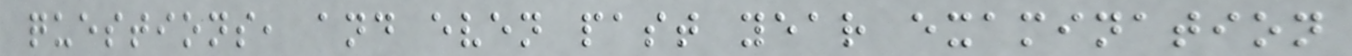questions, and even past year examination
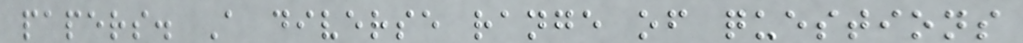papers. A diverse range of questions
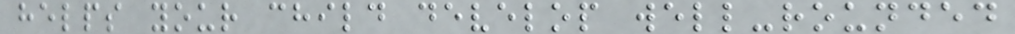helps your child develop well-rounded
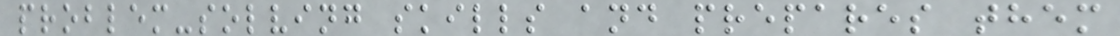problem-solving skills and prepares them
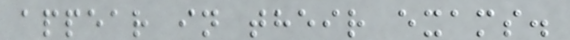appear in their exams.
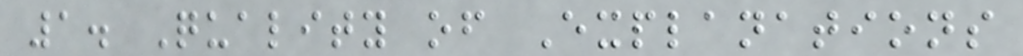1. Quality of Explanations
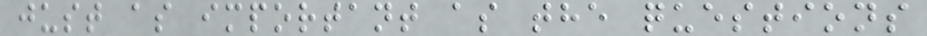just as important as the questions
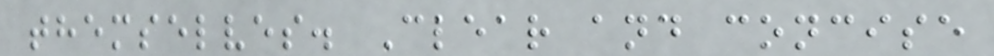themselves. Clear and concise
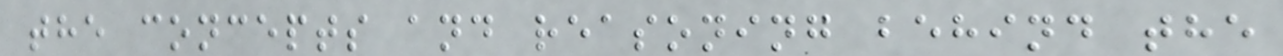the concepts and reasoning behind the
